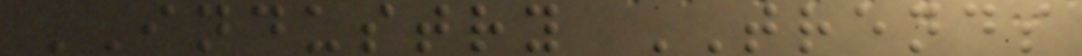INDUSTRY TRENDS
